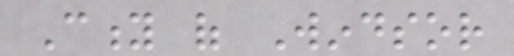City of Windsor
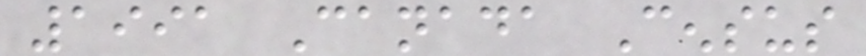1991 Canada Census
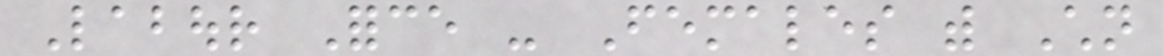Labour Force - Females with Children
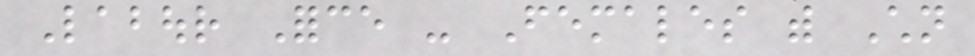Labour Force - Females with Children
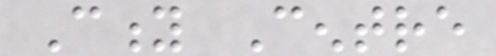City Centre
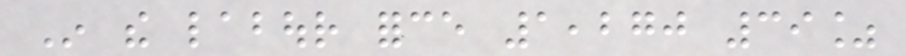In the labour force 1,270 39%
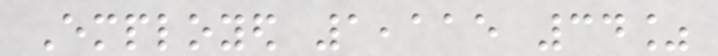Employed 1,115 34%
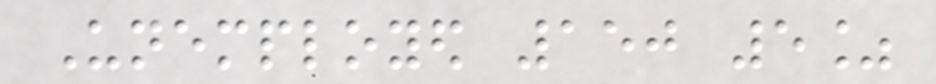Unemployed 150 5%
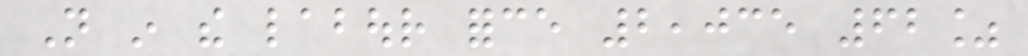Not in the labour force 2,035 62%
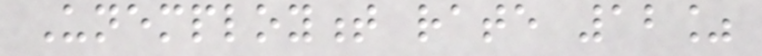Unemployment rate 12%
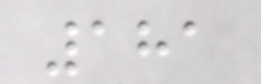181
